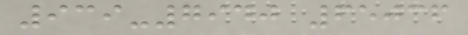939-7940 65036
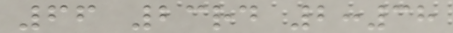66 23rd 2:38
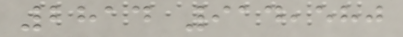2814 914,580
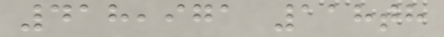418,971 118th
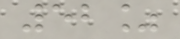52%
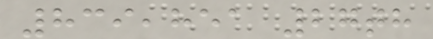839,851 27th
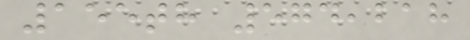155th 574,218
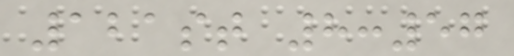121st 8:57
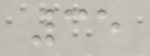35
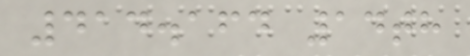414.164 14th
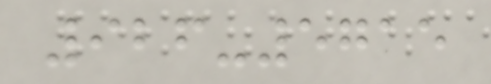926-5715
